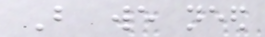But we need
